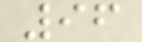96
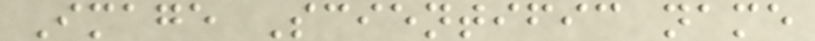Image Scientific name
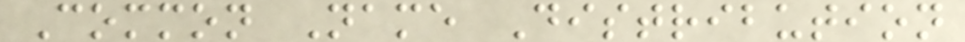Common Name Distribution
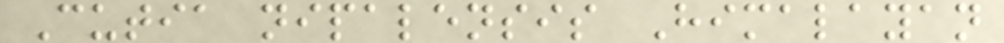Cutia nipalensis Himalayan
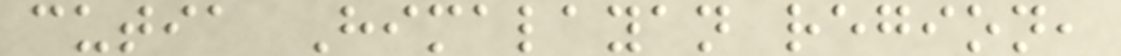cutia Himalayan region,
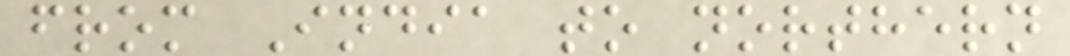from India to northern
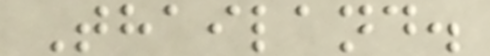Thailand.
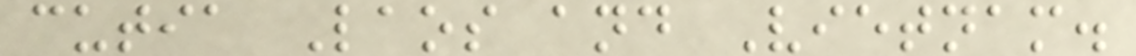cutia Laos and Vietnam.
